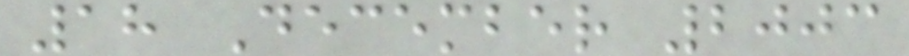18 December 2003
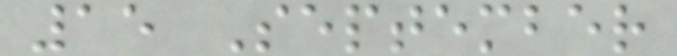15 September
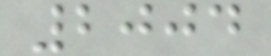2004
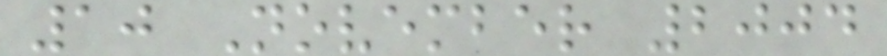10 November 2004
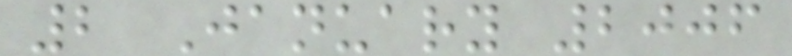2 January 2006
